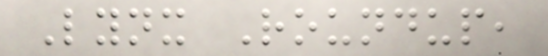Lynx Roundup,
